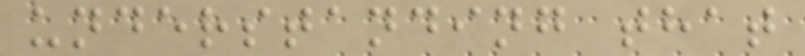understanding that
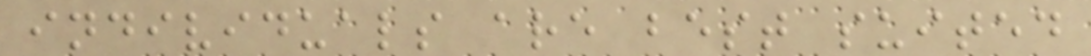individuals are best suited
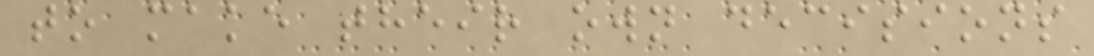to make their own decisions
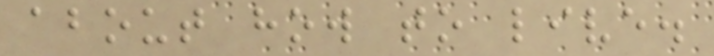about how to live.
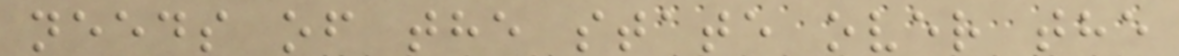needs of the state over the
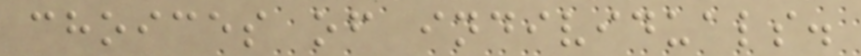choices of individuals.
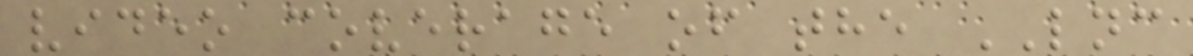video coverage of the LNC
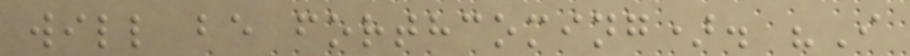will be forthcoming). "I
